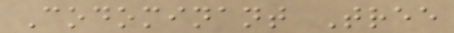Codominant Tree
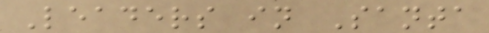Leaders in Santa
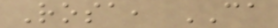Rosa, CA
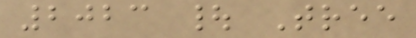2023 | Tree
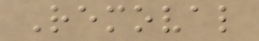Removal
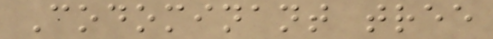Codominant tree
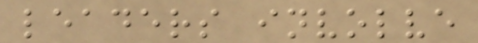leaders involve
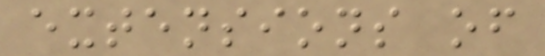extensions of
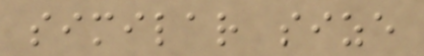similar size
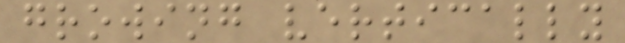growing vertically
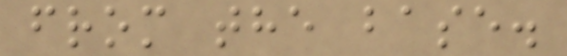from the base.
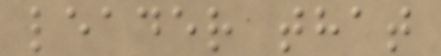leader that
